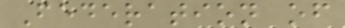Federation of
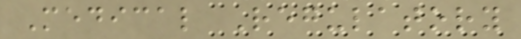Medical Regulatory
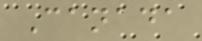Canada
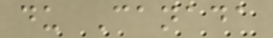du Canada
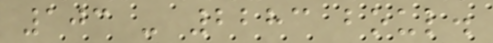103 - 2283 boul.
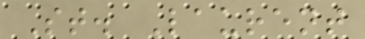St. Laurent
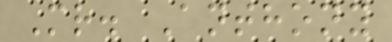Mr. Anthony
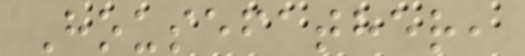Housefather,
